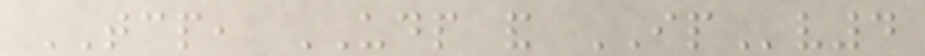TCP, UDP and IPv4
